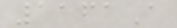1161A
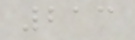213
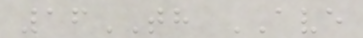16TH AVE
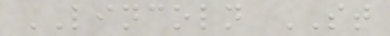LINCOLN ST
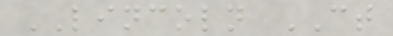LINCOLN CT
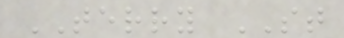TERRY ST
